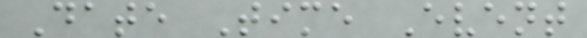Date Time Event
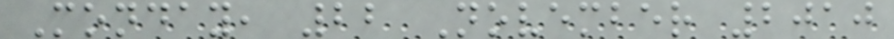Monday, 22 November 2010
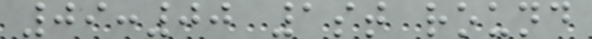09:00 1st round
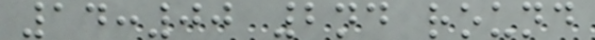14:00 2nd round
